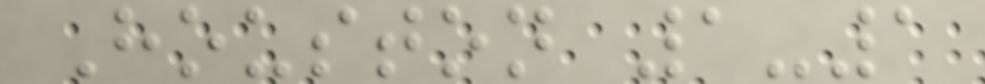Houston 1-1
